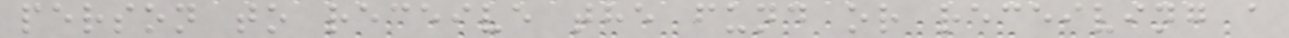person to receive the fund or receiving a
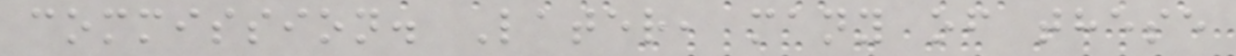commission. Later, many of these
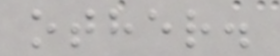other.
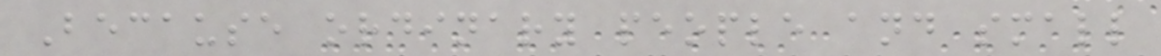Because ordinary people and small
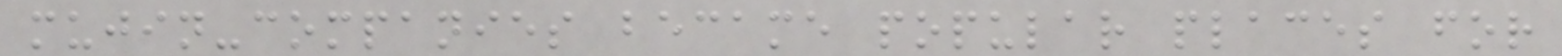mujin-companies became popular places for
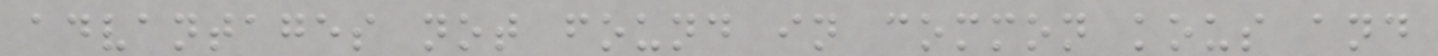advantages not found in common kous and
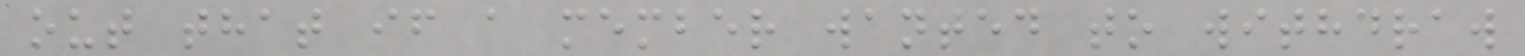out that if a member wanted to withdraw
